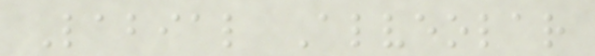Labial Alveolar
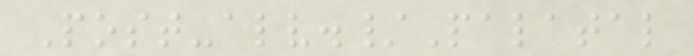Post-alv./Palatal
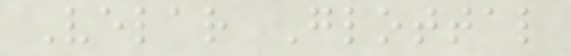Velar Glottal
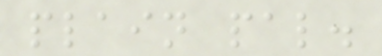plain pal.
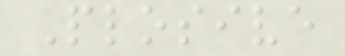Plosive
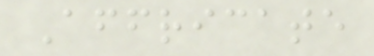Affricate
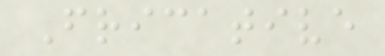Fricative
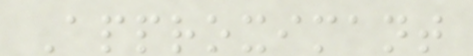Approximant
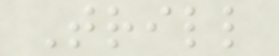Trill
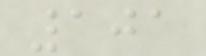101
